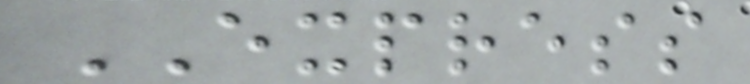EXPRESS
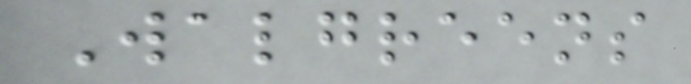Walgreens
